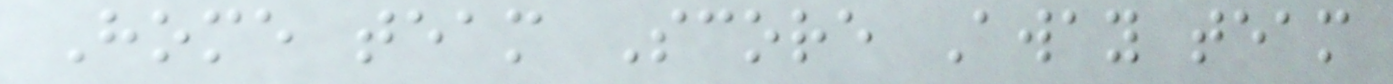Home team Score Away team
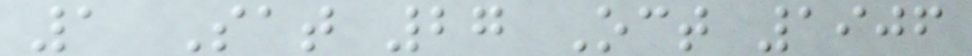1 Sat 27 Oct 1906
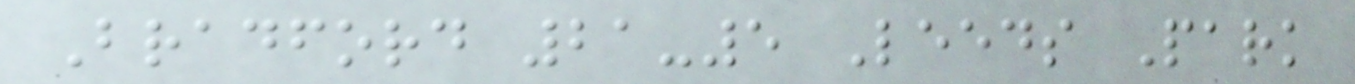Bradford 21-5 Leeds Park
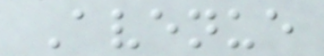Avenue
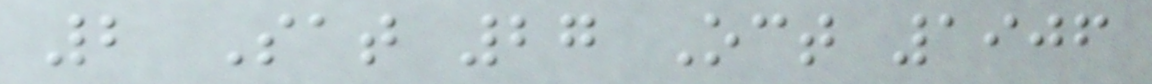2 Sat 27 Oct 1906
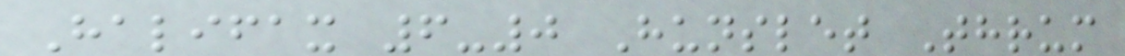Halifax 6-0 Hunslet Thrum
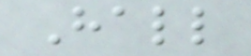Hall
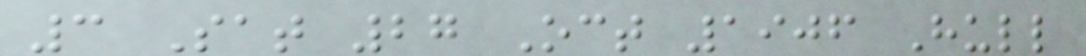3 Sat 27 Oct 1906 Hull
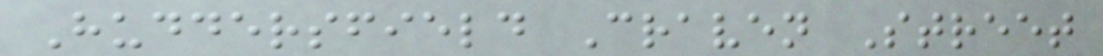Huddersfield Craven Street
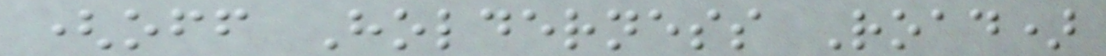(off Holderness Road)
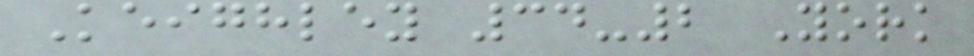Keighley 34-2 York
